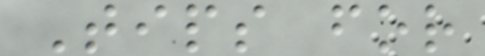Tips for
